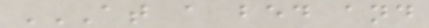AT A BED AND
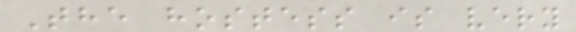The hostess is very
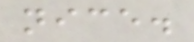nice.
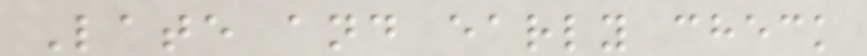Late and early check
